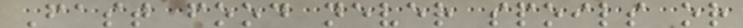Fast food never spoils or
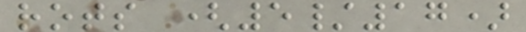rots (5/17)
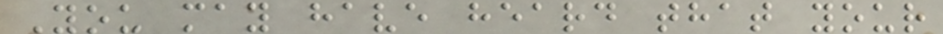You may have heard that your
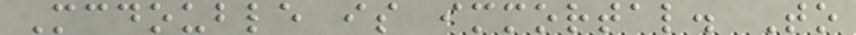Mcdouble is immortal. To
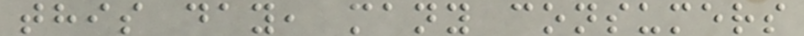this day, many consumers
